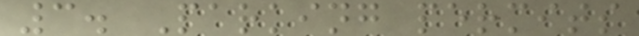3. Parking permits
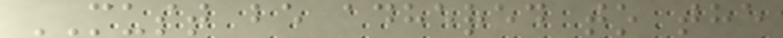MUST be adhered to the
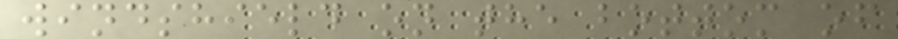windshield on the bottom of
